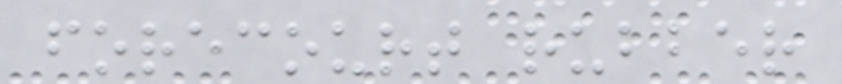forecourt rubber
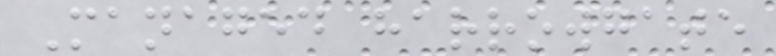Managed harrowgate
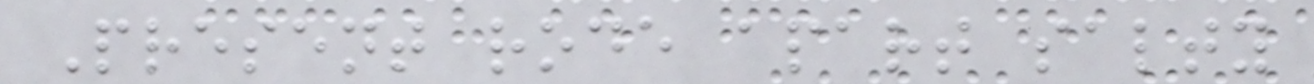Present rode apart salty
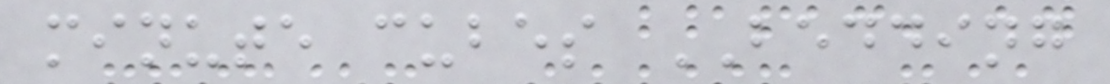minute cubes BEDDING
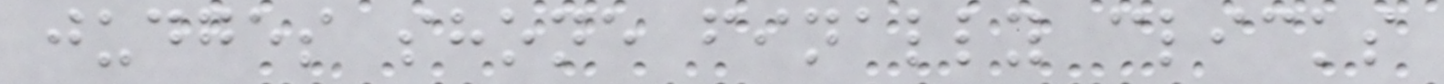judges shone finally clicks
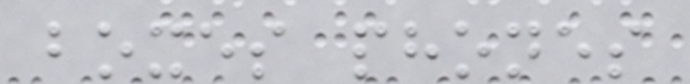boxes phones
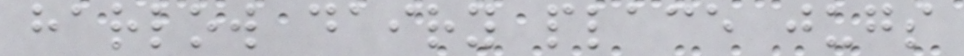harlow dairy place jugs
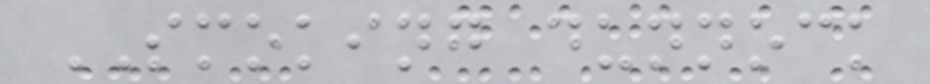SMOKING dunnock
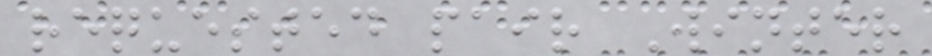requested pair Winter
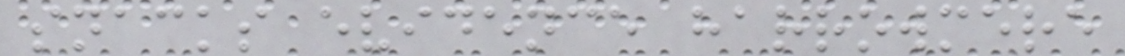snacks evidence harrowmere
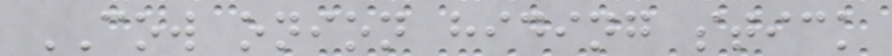COW onion hiding stick
